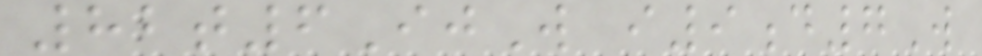82t6IjW i9d7W
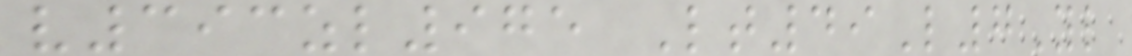v393zl975 Lt49L7Yl
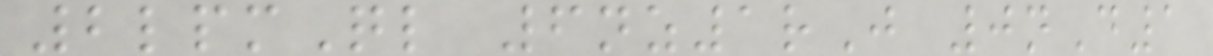2lpmQl 6nz1rJ 0nD1
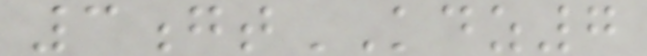3gtKDZ7
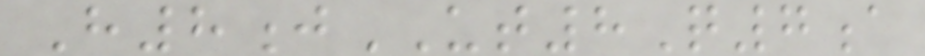H8jUT8Q7a
